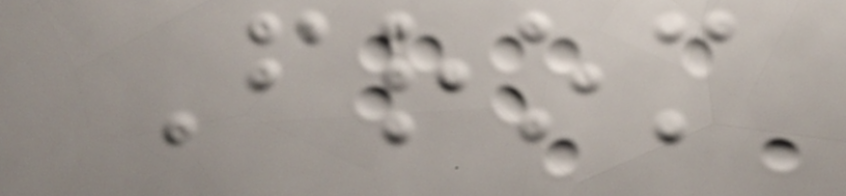From
